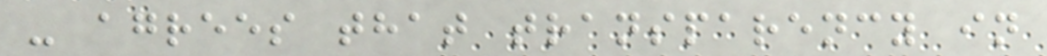- agrees that transparency in
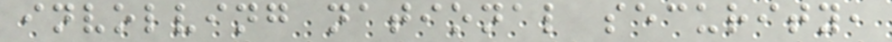involving national security,
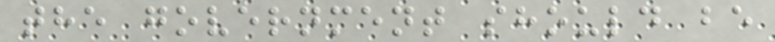the government should be
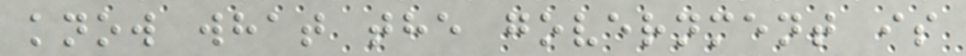know what the government is
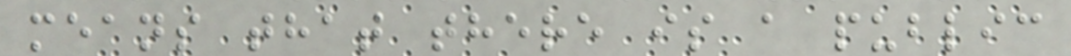means that there is a public
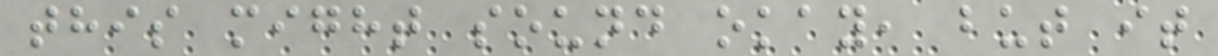this might sound okay, but it
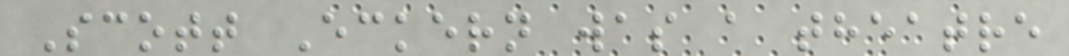Scott Eckern was a theatre
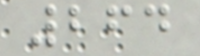264
